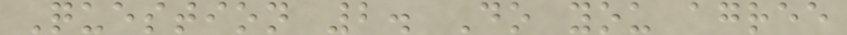Question 2. Do you agree
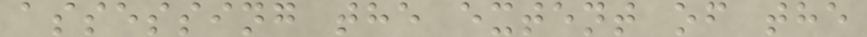assessing the extent of the
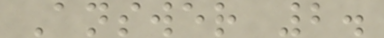Answer 2.
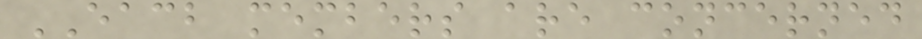EACB members are concerned
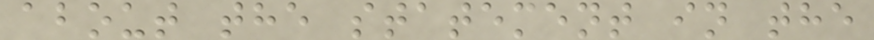about the statement in the
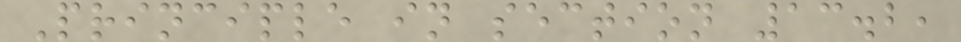Principle in section 13.2,
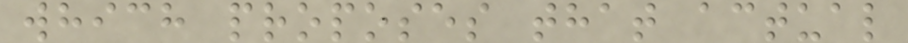which proposes that actual
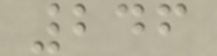246
